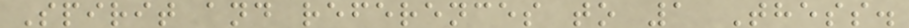Spirit and references to 1 Thess.
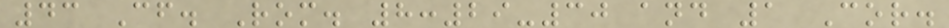43 Cf. Rom. 8:29-30 and 1 Cor.
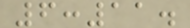6:11.
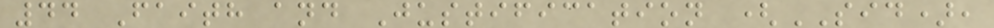44 Faith and Justification (SID),
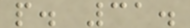p. 31.
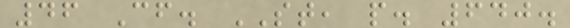46 Cf. ST, p. 640.
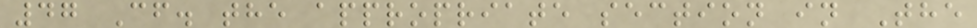47 Cf. the appropriate section in The
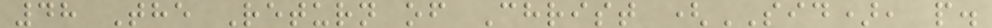48 The Return of Christ (SID), p.
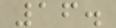16.
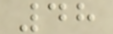48
